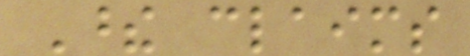These claims
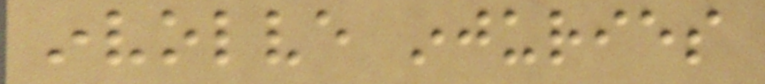involve injuries
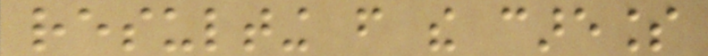resulting from the careless
